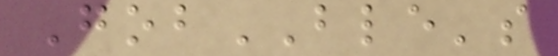GobBLE's
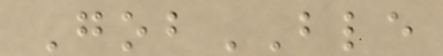GobBLE
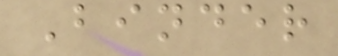Binder
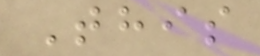This
